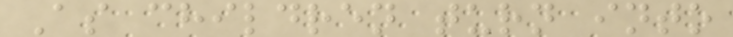As children turn into
